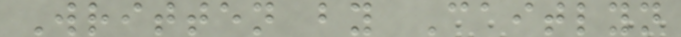Written by Caitlyn
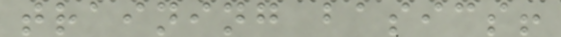training basics!
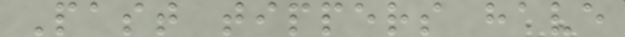Past tippers have
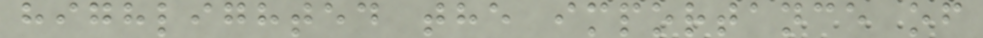highlighted the importance of
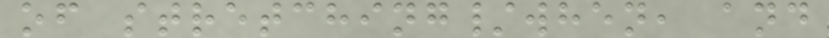of stretching/when, and
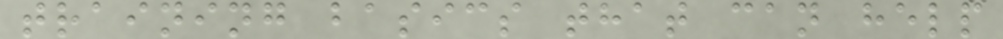training basics that can help
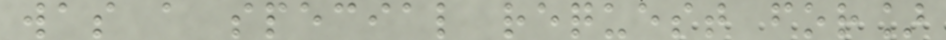was a special request for]
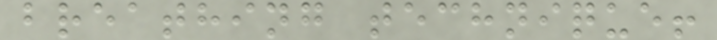breathing technique!
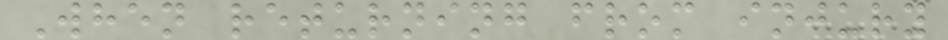When returning from injury
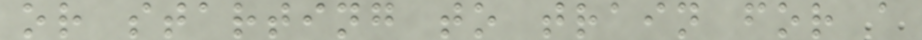or starting to train for a
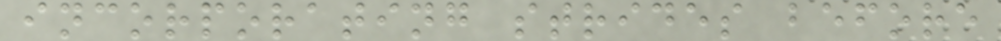incorporating strides before
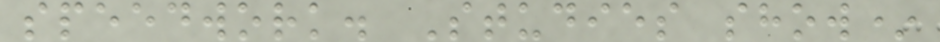speedwork. Studies show*
